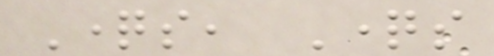Questions, Questions
